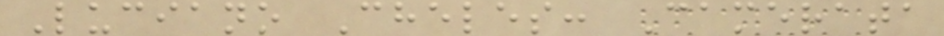Luciano Cheles: Camerata
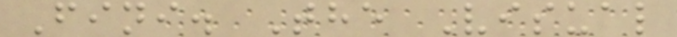Fini. The Visual
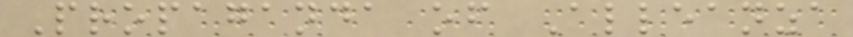Propaganda of Alleanza
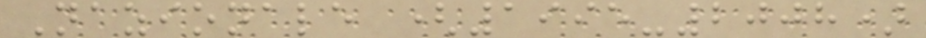Nazionale (1995-2008)
